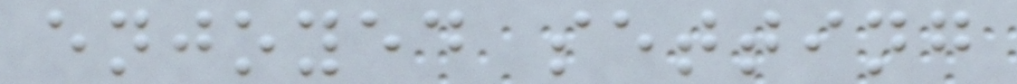enjoyed setting
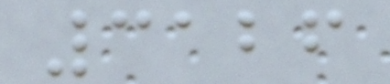3126
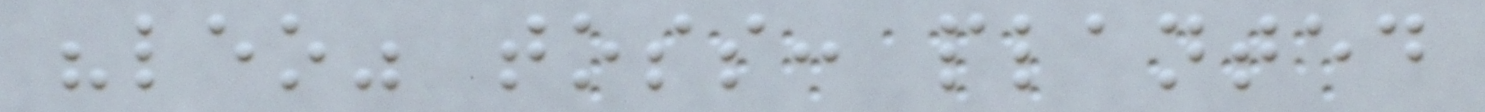"leo" toss: planted
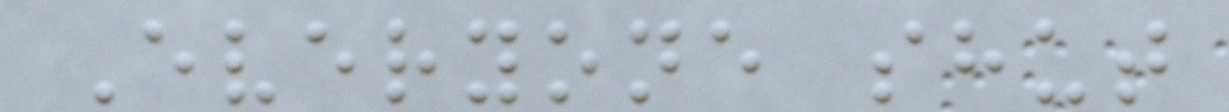Everyone shut
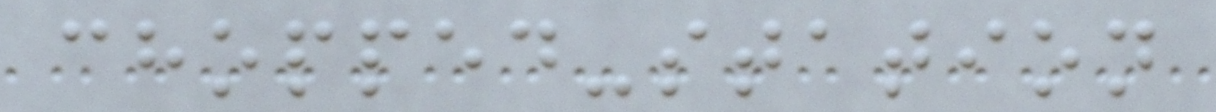chopped-station
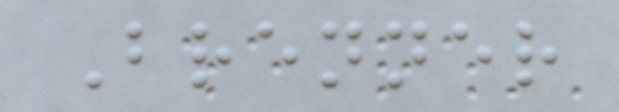Brenner
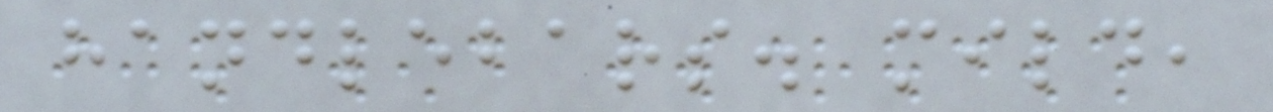handlebars. mild,
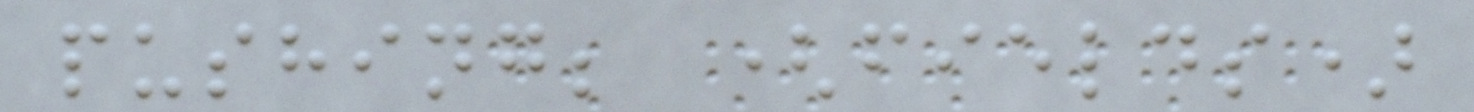pushing; (fields)
